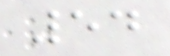54
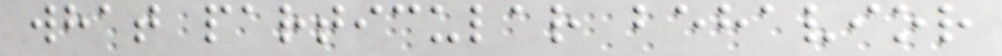what particular behavior
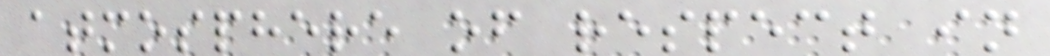atmosphere of respect in
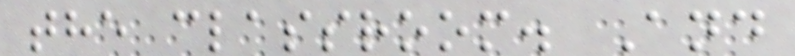the classroom. And
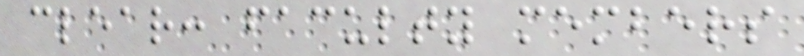clear: faculty members
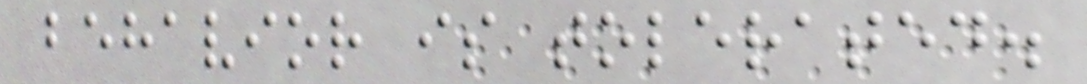behavior is tolerated.
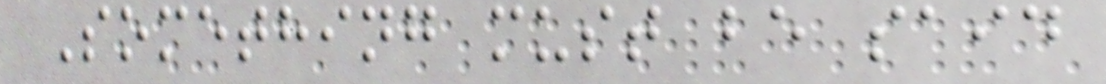Something must be said
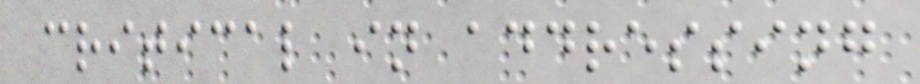critical in addressing
